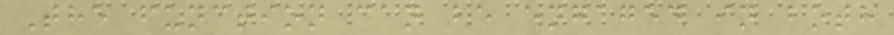The function can be engaged in both
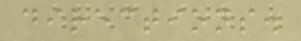directions.
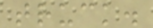truck.
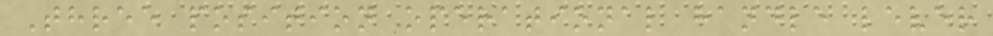Three position operational handle lever
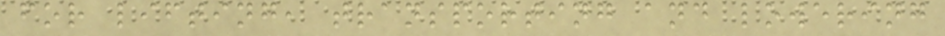for lifting, transporting and lowering
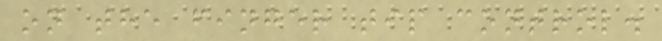on the finger tip control.
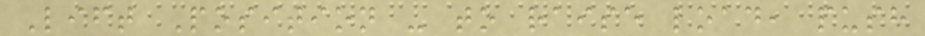Lift Position - to raise load, push
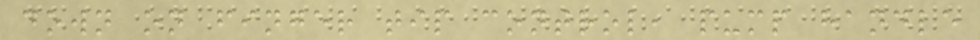down on finger tip control, pump handle
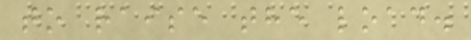to raise the load.
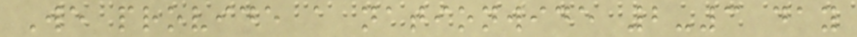We provide a nationwide 2-3 day
